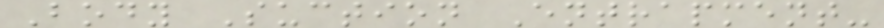Body Suction Entrapment-
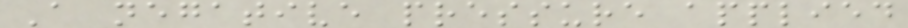A negative pressure applied
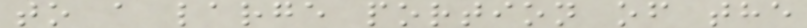to a large portion of the
